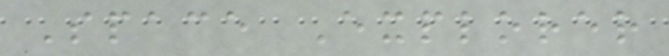Space Explorer
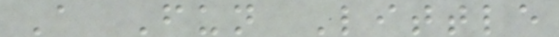A Fun Little
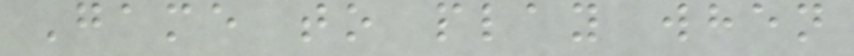Game to play when
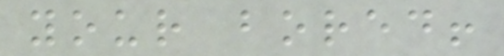your bored!
